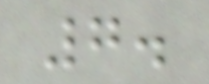7.
